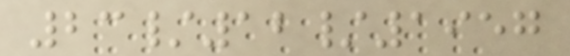23/12/1957
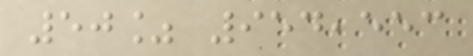50% 954,553
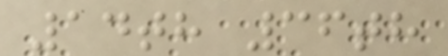14th 36th
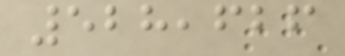528,626
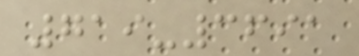719-3691
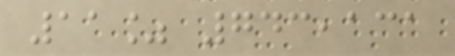11% 743,131
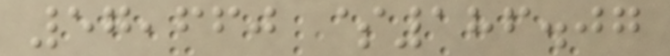57,660 $186.07
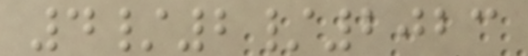4/2/2023
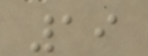19
